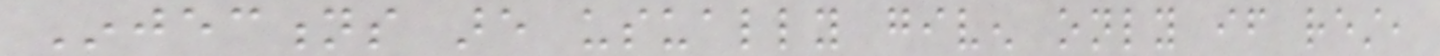Injections are usually given only if rest,
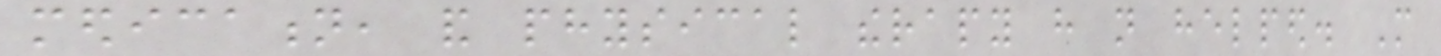medication, and physical therapy have not helped. More
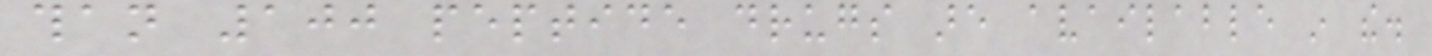than 100 peptide drugs are available in the.
